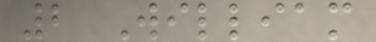2 William
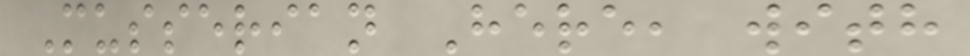Musserian Here, with
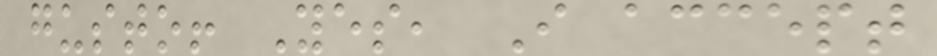gusto! Yes, I accept
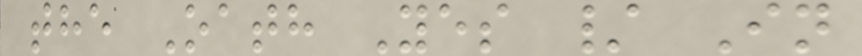the Oath Yes / In
